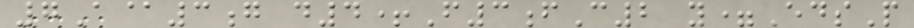7A@3g d4+F3fC2 y=EdsP
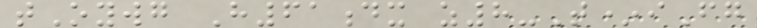tOywg H61dx z8-T*iFg
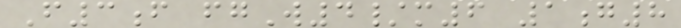F3f fgW4/m6 1g8
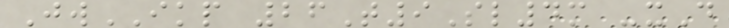JwIKP 26T9Sl4m -xD
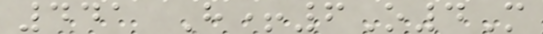441 H+6O4M
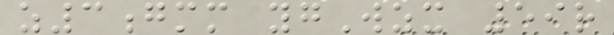z3gmm ygWzx 59r
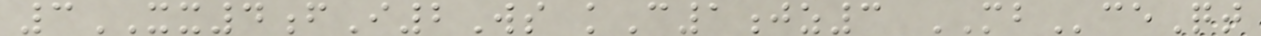3XX4fI2Ws kC1jz3 MBceQt
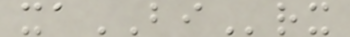xaBIrx
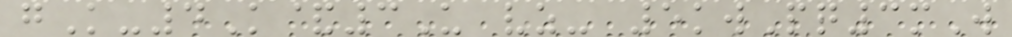gK-4K&3U vz- 5kwPq3mW
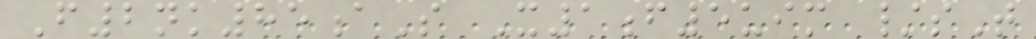F2nk85aS X1f5uim /sT
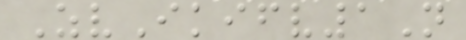ZvIkifv1N
